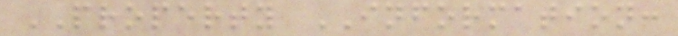PROPERTY INFORMATION:
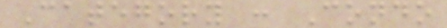Category : Condo
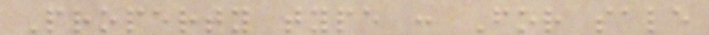Property type : For sale
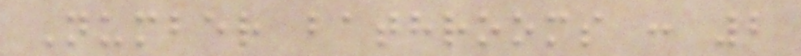Number bathrooms : 2
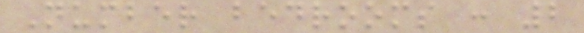Number bedrooms : 2
